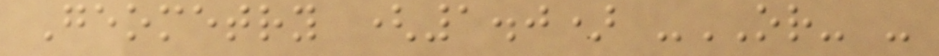Geometry (1.0) -OR- -
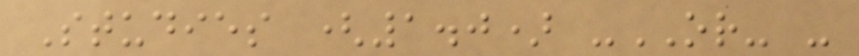Studies (1.0) -OR- -
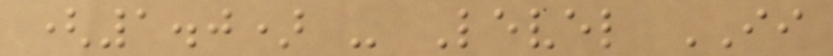(1.0) - Level II
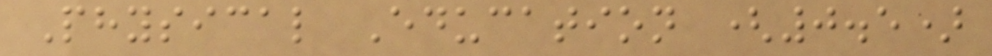Physical Education (0.5)
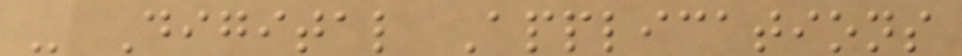- Digital Applications
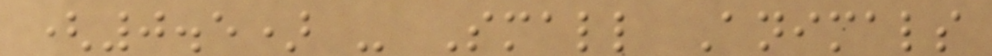(0.5) - Small Animals
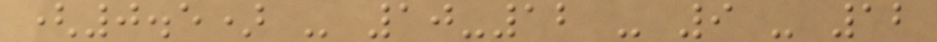(0.5) - 10-12 - 9 - 12
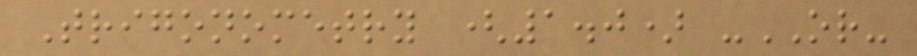Trigonometry (1.0) -OR-
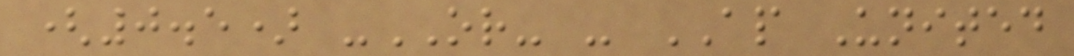(0.5) -OR- - AP United
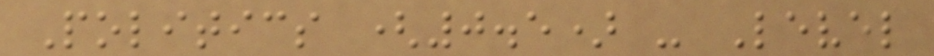Politics (0.5) - Level
